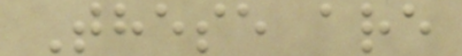These are
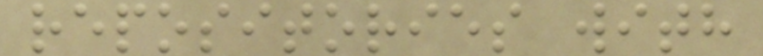repositories with
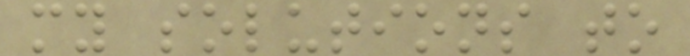my solutions to
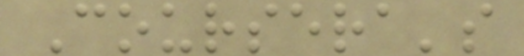Coursera's
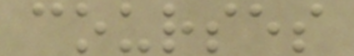courses
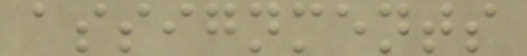assignments
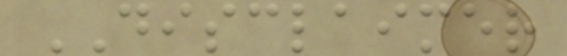DISCLAIMER
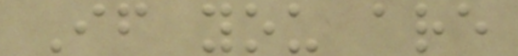If you are
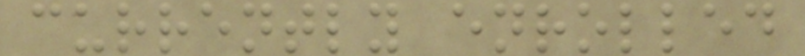currently enrolled
